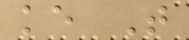ke T
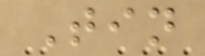Tin
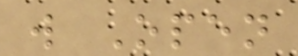w Open
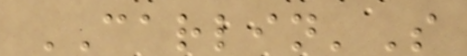CARLIN'S
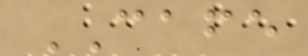CAFE
